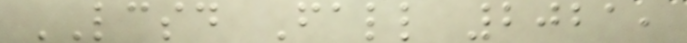LCSD Fall 2021,
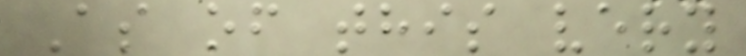As of this very
